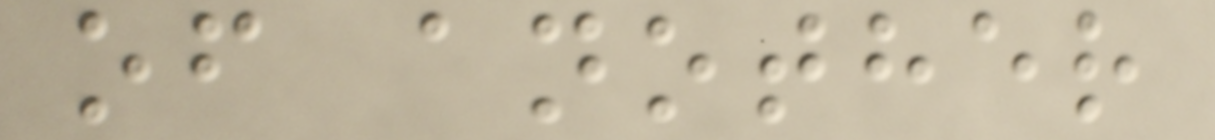of another
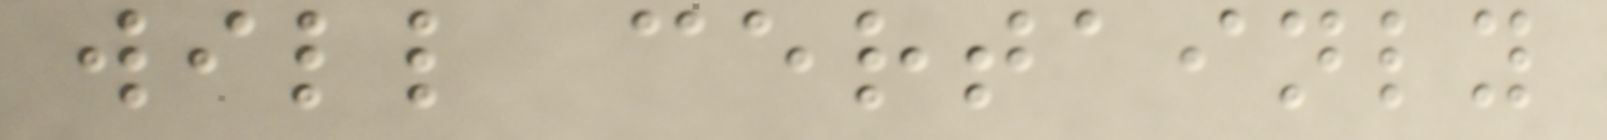will certainly
